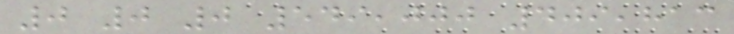0 0 0 549,000 409,813
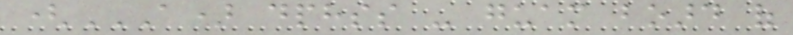(A) DPHSS - GUAM BOARD OF
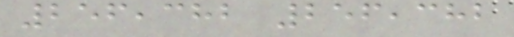256,382 256,382
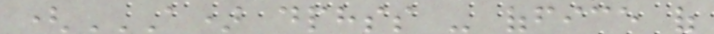(A) DPHSS - OFFICE OF
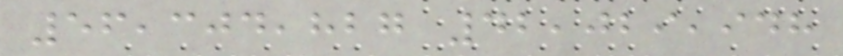56,304,827 42,029,948
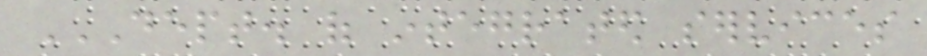DEPT. OF INTEGRATED SERVICES
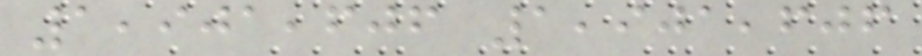1,901,606 1,901,606
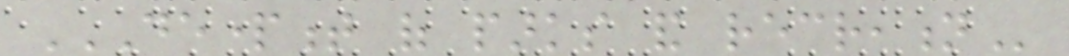DEPARTMENT OF PARKS AND RECREATION
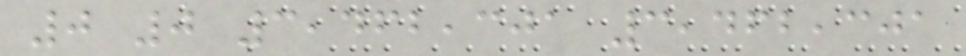0 0 3,462,301 3,462,301
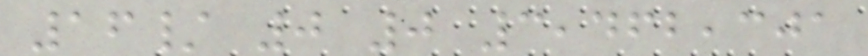16/ 0 0 3,462,301
